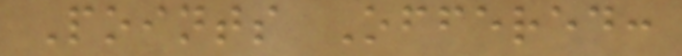Points Offered:
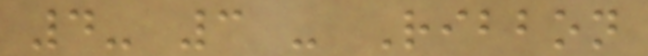4- 3 - Ribbon
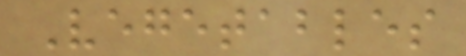Vegetables
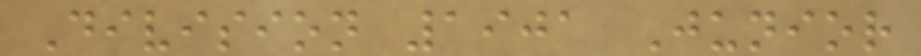Division 1901 Junior
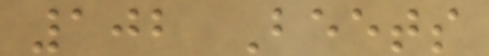102 Beets
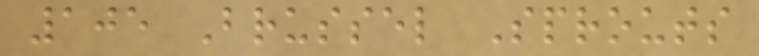105 Brussel Sprouts
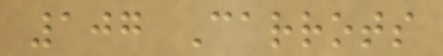107 Carrots
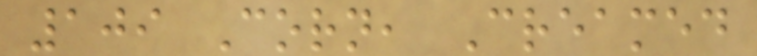109 Corn, Creamed
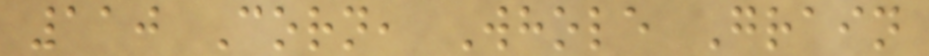110 Corn, Whole Grain
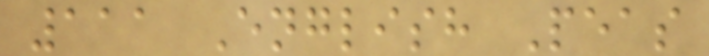111 English Peas
